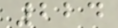224
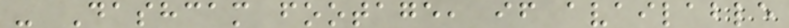- Dashcam footage, if available
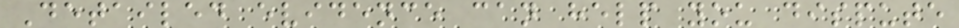Detailed evidence can help you dispute
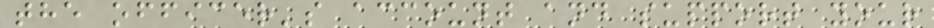the officer's account and support your
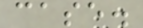case.
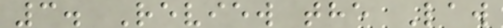3. Review the Law
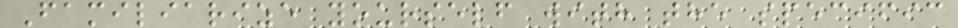Familiarize yourself with the specific
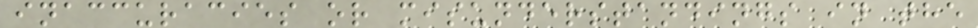inaccuracies or misunderstandings in the
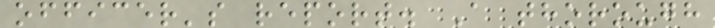officer's report. A thorough
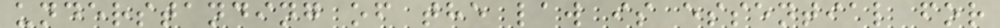understanding of the law is essential for
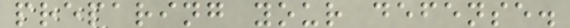preparing your defense.
